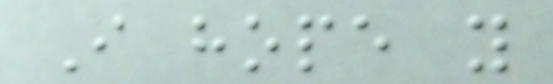I hope you
